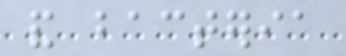and bacteria
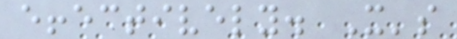effectively. It's
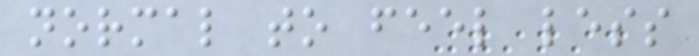normal to feel less
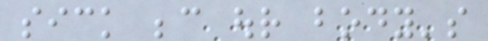sick because our body's
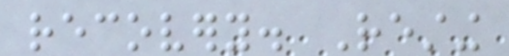recovery. Resting
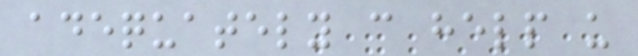adequately can help us
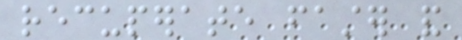recuperate faster and
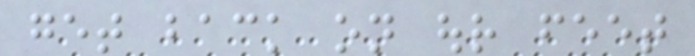get back on our feet
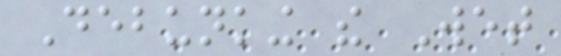Debunking the Wet
